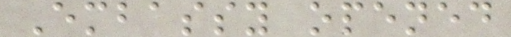Embassy opened
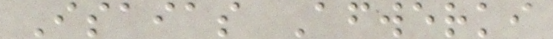Isaias Afwerki
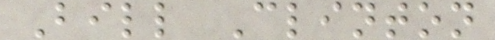Bill Clinton
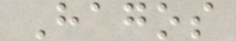Hagos
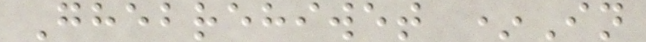Ghebrehiwet *In
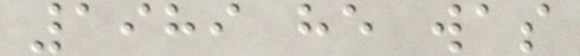1989 he was
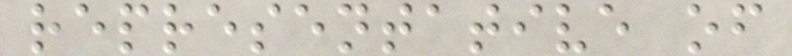representative of
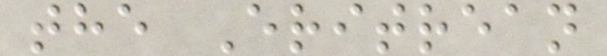the Eritrean
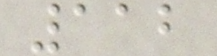112
